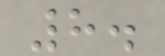8.
